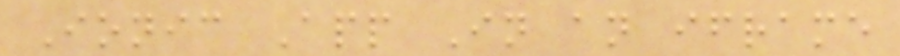Ionic App In an iframe
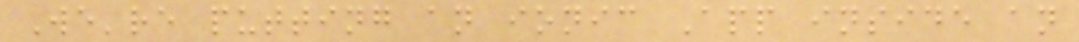We're putting an ionic App inside an
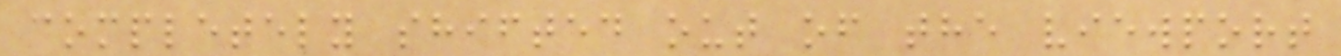completely shifted out of the viewport
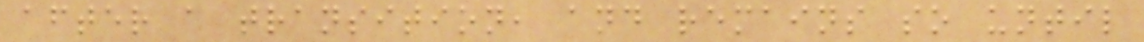after a transition, and remains so until
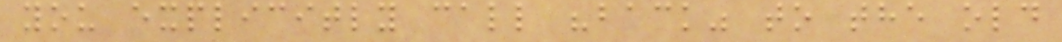you explicitly call "back" to the old
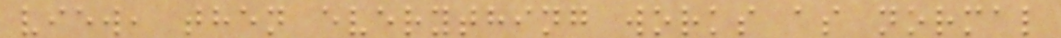view, then everything works as normal
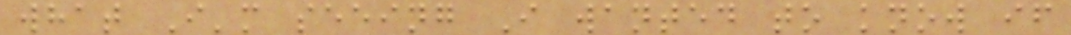what I'm seeing I wanted to know if
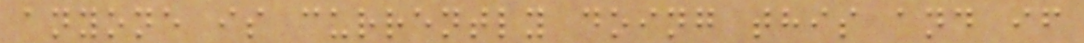anyone is currently doing this and if
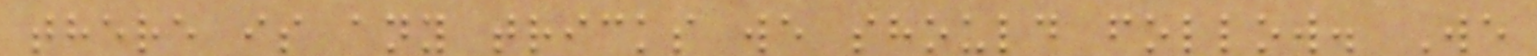there is any tricks we should follow. We
